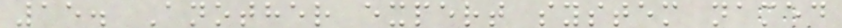15. Another expert system named
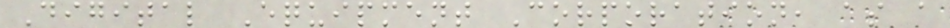Digital Equipment Corporation, as a
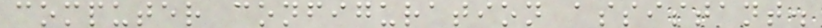computer configuration assistant.
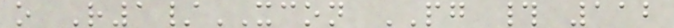o R1/XCON PG # 112
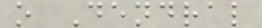o Dendral
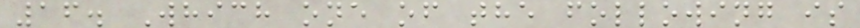16. Which one of the following is
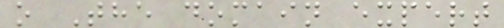o The domain expert
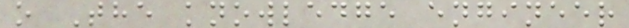o The knowledge engineer
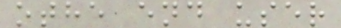othe end user
